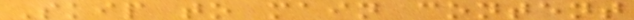Skip to main content
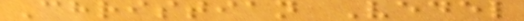Christian Vedel
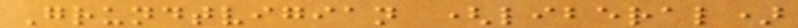Grundtvigian (liberal)
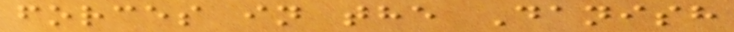forces in the Danish
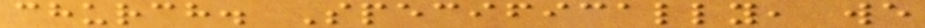church. Specifically, we
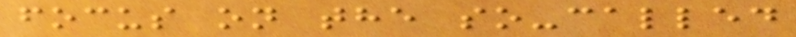focus on the so-called
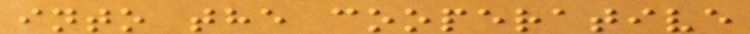into the cooperative
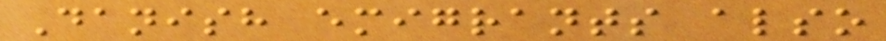Danish emigrants also
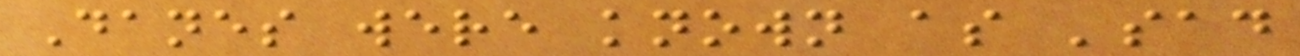Danes were known as 'sad
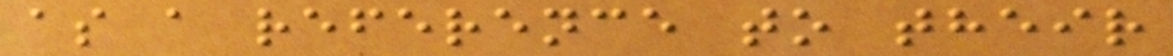as a reference to their
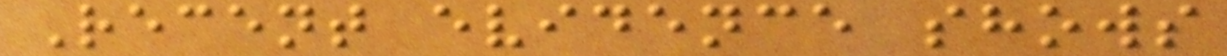Recent evidence shows
